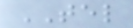TEL
